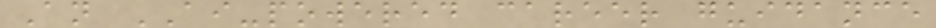An AI-powered career guidance
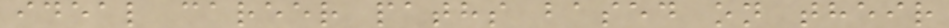ideal career paths based on their
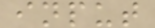input
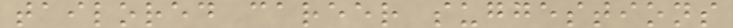tailored career suggestions
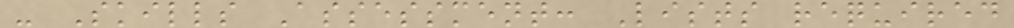- Skills Assessment: Lists required
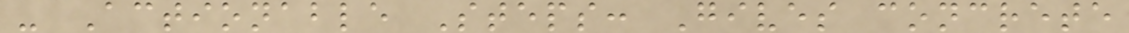- Actionable Steps: Gives concrete
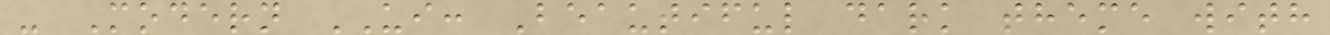- Modern UI: Beautiful dark theme with
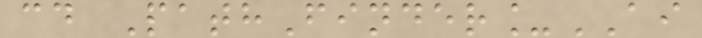cd PathFinder_AI
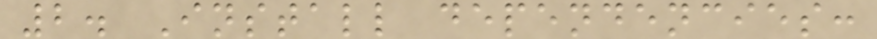2. Install dependencies:
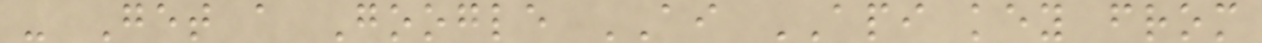- Get a Google AI API key from
